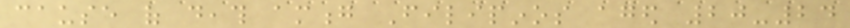cause of death among Filipinos aged 20-24
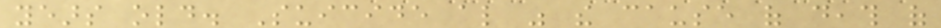years old. Suicide also was the cause of death of
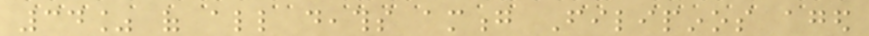34% of all deaths among Filipinos aged
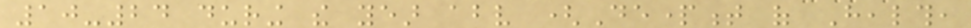10-24 during the year above (Department of Health,
